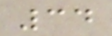34
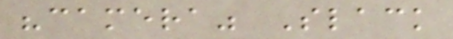"camera" Slack
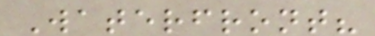Waterfront?
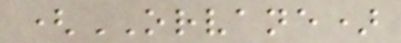(ORVANE)
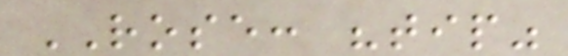ROSE: "tip"
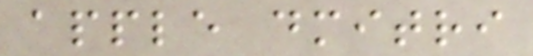apple dmitri
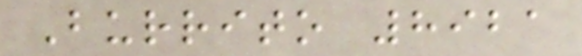Burrito 8921
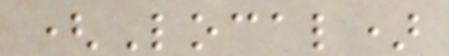(Local)
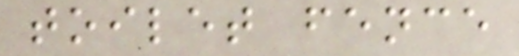toilet fence
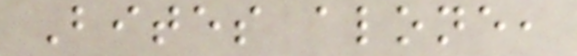Bites alone,
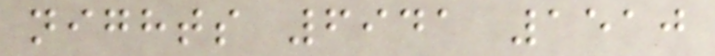nights 6941 1510
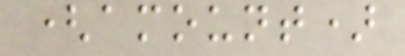(amount)
